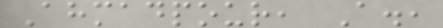Ahmadpour, A.,
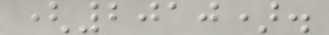(2010).
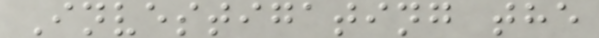Investigating the
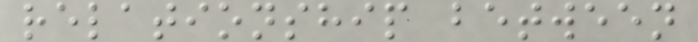relationship between
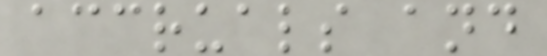accruals and
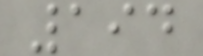194
